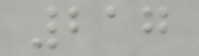217
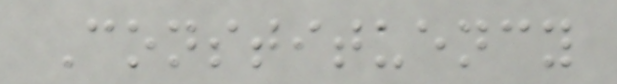Constituency
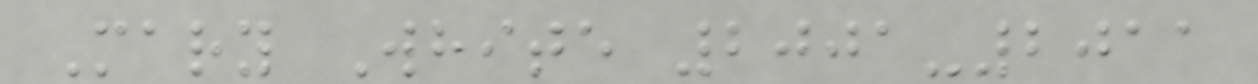Mary White 2001-2011
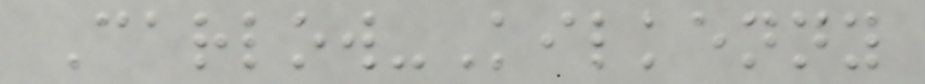Carlow-Kilkenny
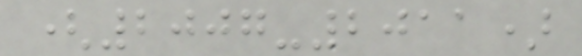(2007-2011)
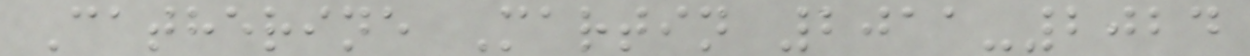Catherine Martin 2011-2024
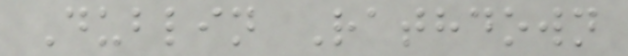Dublin Rathdown
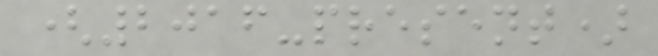(2016-present)
